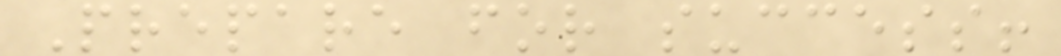Prepare for success!
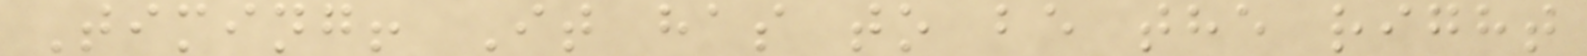Timing! It has to be the right
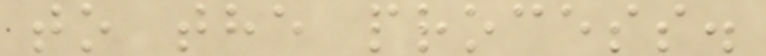to the process.
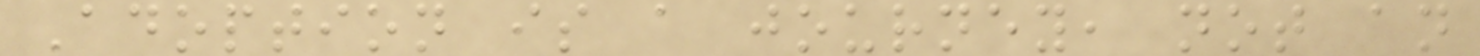Adoption is a journey, not an
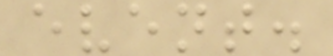event.
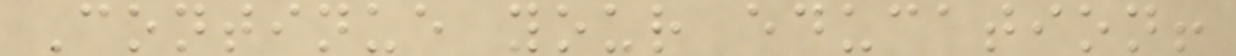Continue your education!
